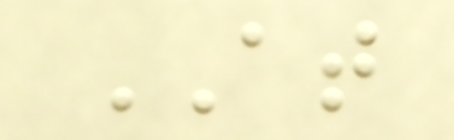AT
